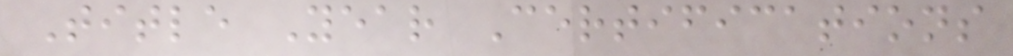Title Year Certifications
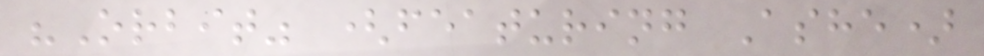"Orbit" (featuring Ashe)
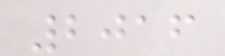2016
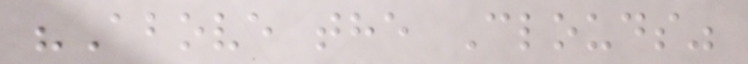"Above the Clouds"
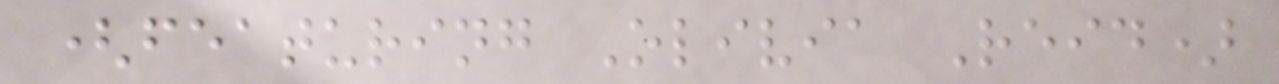(featuring Olivia Reid)
